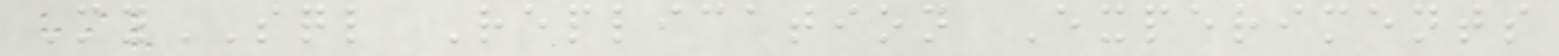MySQL Replication Experiments
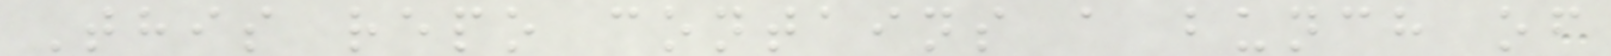This repo contains a bunch of
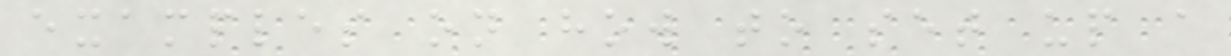examples on how to set up a
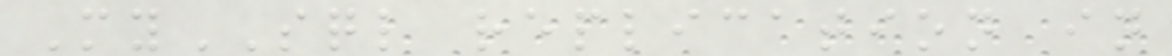MySQL replication in
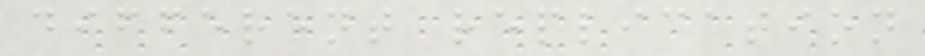different replication
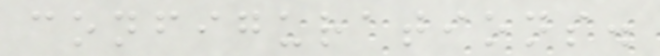configurations.
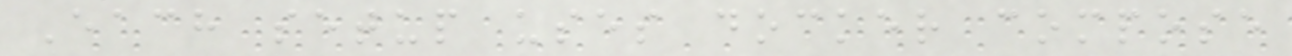Each setup uses docker compose
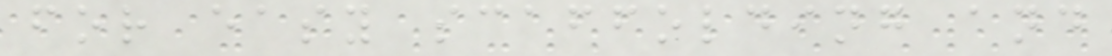for easy scaffolding and
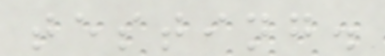testing.
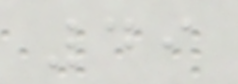49
